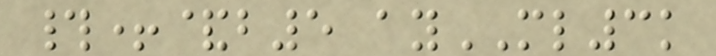#+&b5 ayML3k
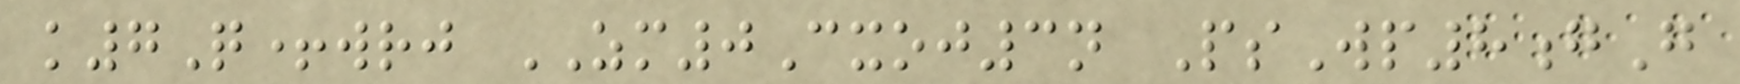k7Q+wrj ZM0Cxoj3n PsWp8gG
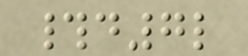#d7l
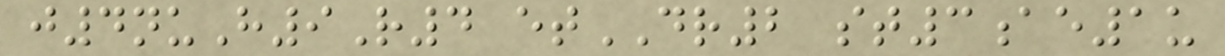j4nuH9R4 etDR2 st3ae1u
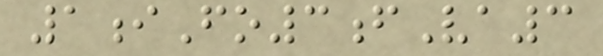1iFo3fVa3
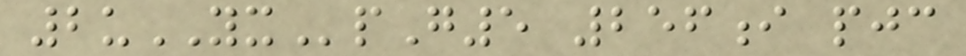2uYXpG5 256i pjc
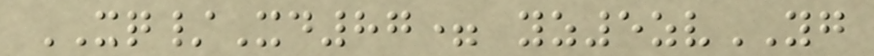XQ/Xd87= yz5zvYG
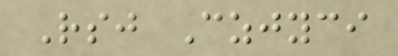Rsj Czjyci
